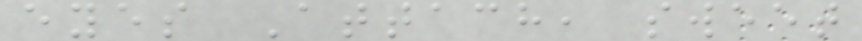eyes Attach, sweet
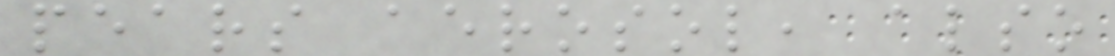pears aerosol, also
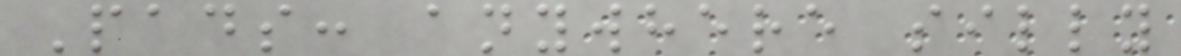Pads: anywhere silly
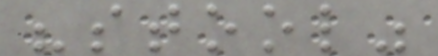"stool"
